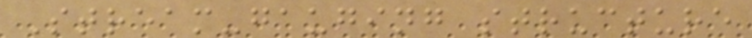Stream-gauging structure
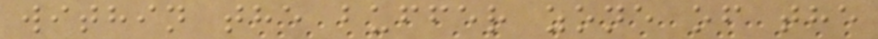within the buffer zone of the
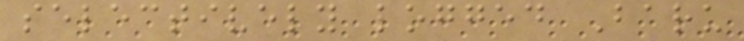selectively logged Baru
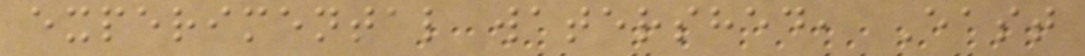experimental watershed, East
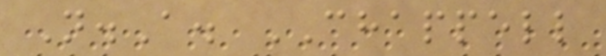N.A. CHAPPELL
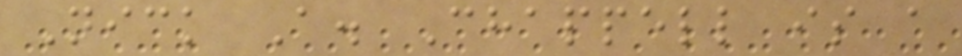Nick A. Chappell is a
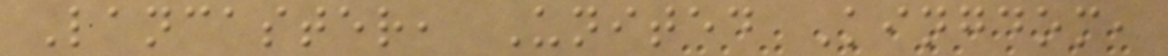Lancaster, United Kingdom,
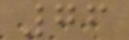76
